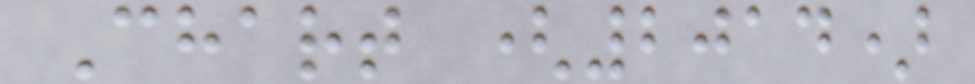Chart (2014)
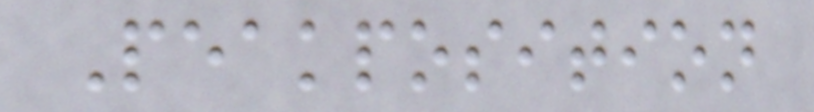Peakposition
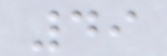49
